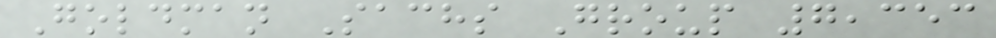Goldman Sachs Group 7,353
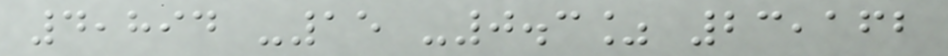4,894 -15 -0.3% 23,162
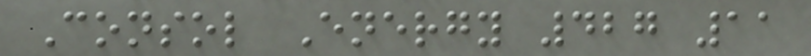Consol Energy 427 11
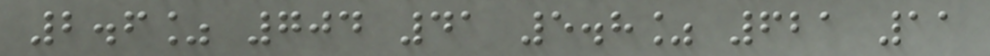2.6% 704 41 5.8% 621 11
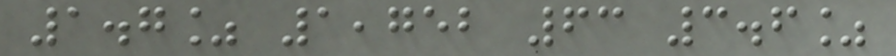1.7% 1,752 63 3.6%
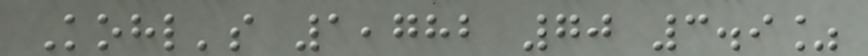Kohl's 1,782 70 3.9%
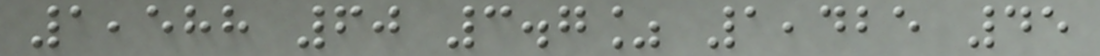1,588 60 3.7% 1,425 45
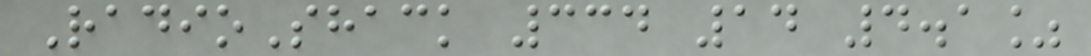RadioShack 334 14 4.1%
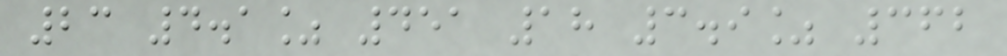23 4.1% 451 18 3.9% 362
